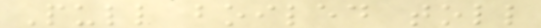Pull boiled toll
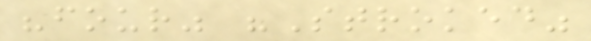"four" "Stroked"
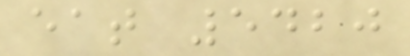eat 5420
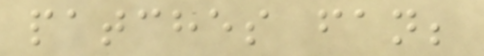patches fan;
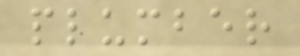plumber
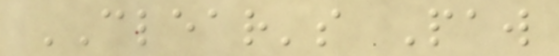CLEAR's Paw
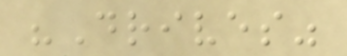"Drives"
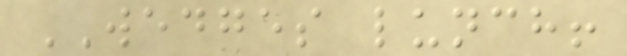WEDGES lunch!
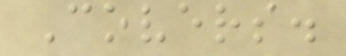Covers.
